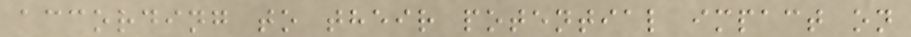according to their potential impact on
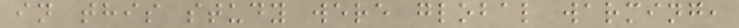in this study were global warming,
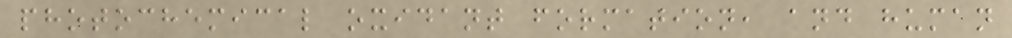photochemical oxidant formation, and human
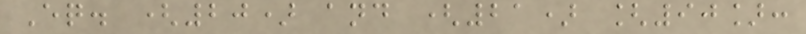Eq. (20) and (21) [90]:
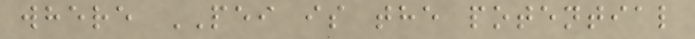where PEI is the potential
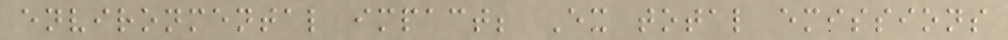environmental impact; Ex total emissions
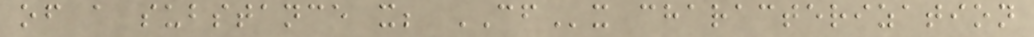of a substance x; CFx characterization
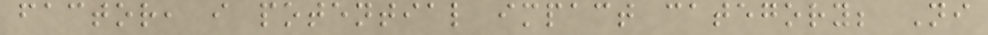factor, i potential impact category; Ni
